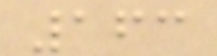163
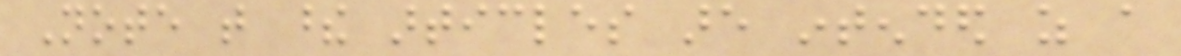Note that these articles are intended as a
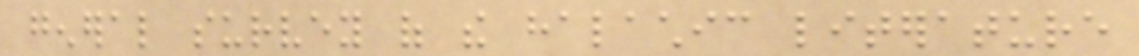general survey of the halachic literature
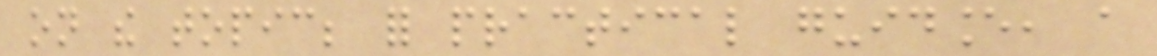on the topic; for practical guidance, a
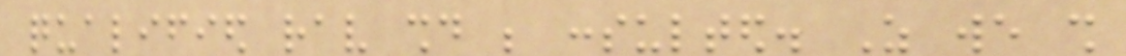qualified rav should be consulted. As we shall
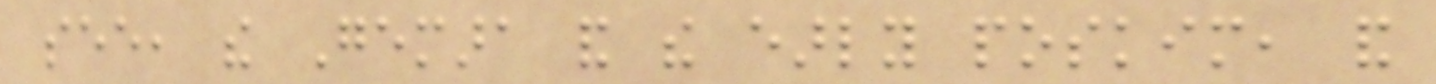see, the Gemara and the early poskim, and
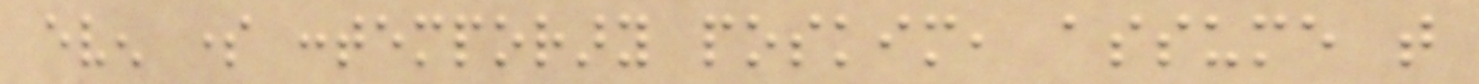even some contemporary poskim, assume that
